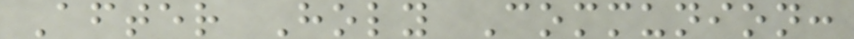After Holy Communion:
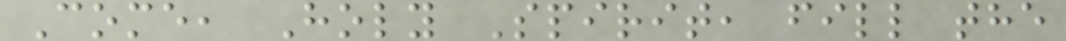Come, Holy Spirit, fill the
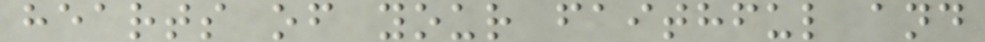hearts of your faithful and
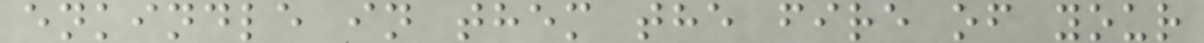enkindle in them the fire of your
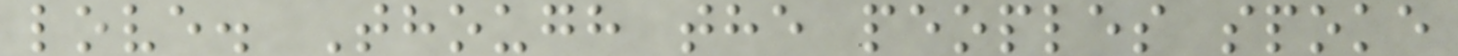love. Though the peoples spoke
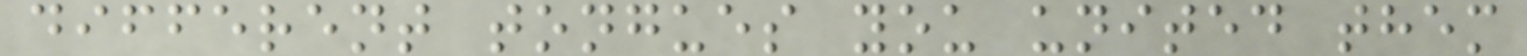different tongues you united them
